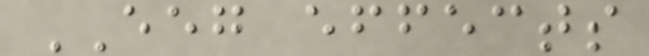EEG effects
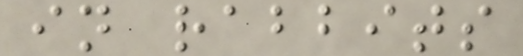in rabbits
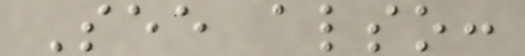See also:
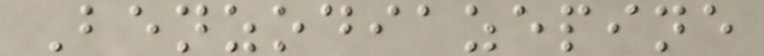Benzodiazepine
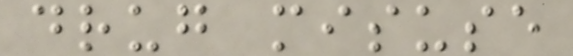drug misuse
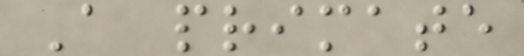A primate
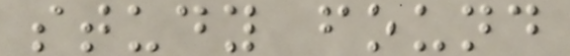study found
